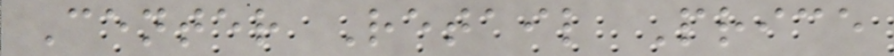Center Retail Price
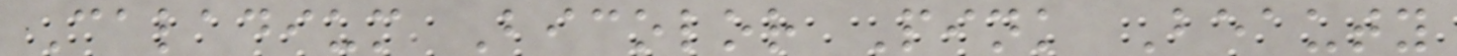Caladium Bicolor Pink Beauty
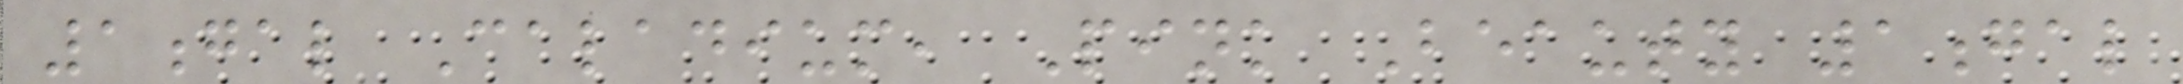1gal Caladium, Pink Beauty 1gal
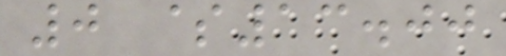0 $13.00
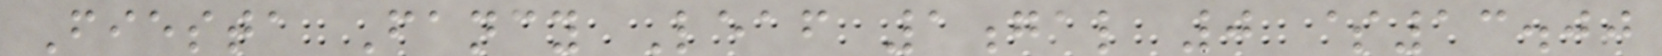Fiesta Fancy Leaf 1gal 0 $13.00
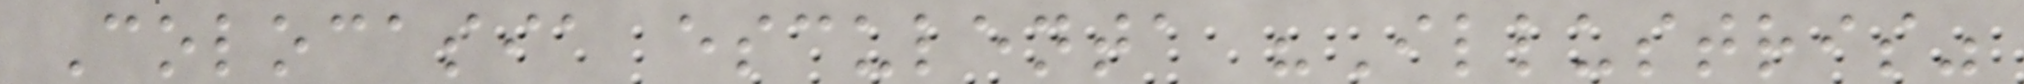Colocasia esculenta "Illustris"
